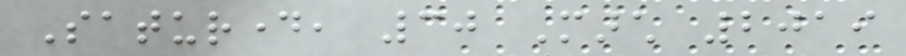Saturday, 30 March 2019
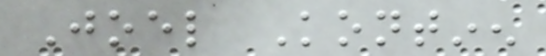Joel Kontinen
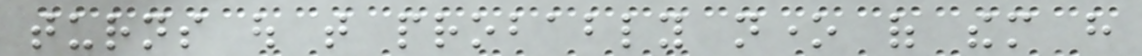turns out that probably none of them have
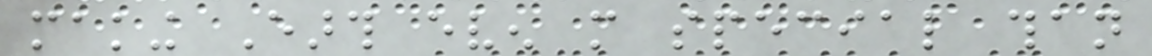making Earth even more special than
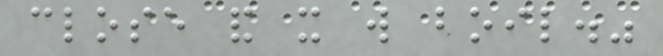close and it will boil."
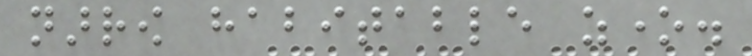narrow habitable zone.
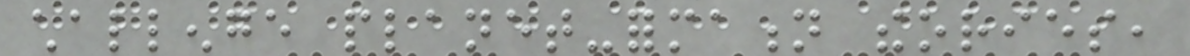challenge planet-formation theories,
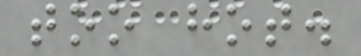too hot.
